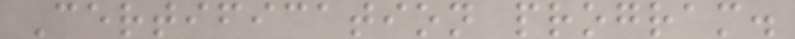Certification program.
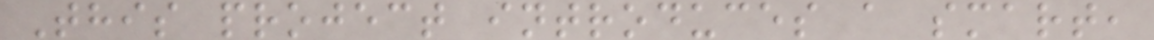This project introduces a smart,
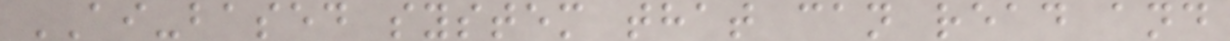AI-based system that can read and
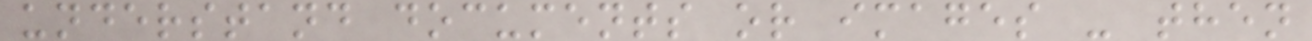understand documents or images - then
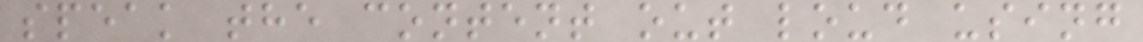speak the content out loud using
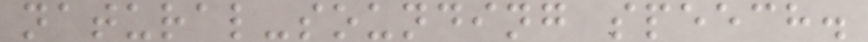natural-sounding speech.
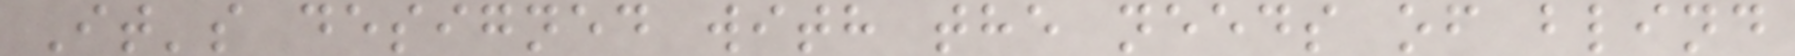It's designed with the needs of blind
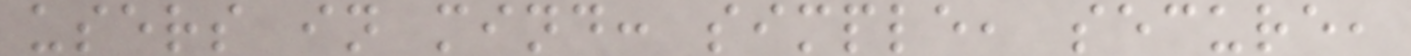users in mind: simple, secure,
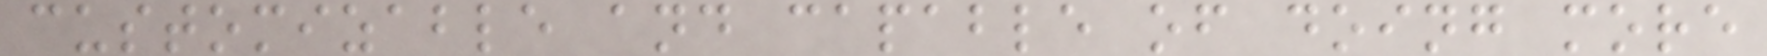customizable and capable of doing more
